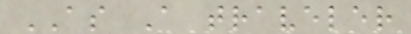AS A traveler
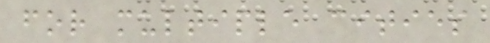for multiple cities
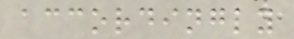accordingly
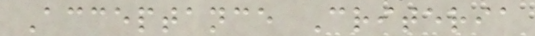Acceptance Criteria
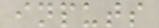inputs
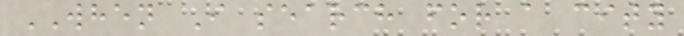WHEN I search for a city
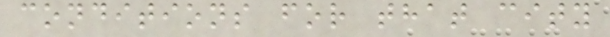conditions for that city
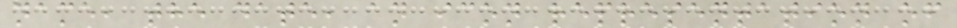name, the date, an icon representation of
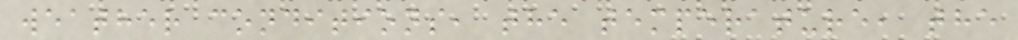weather conditions, the temperature, the
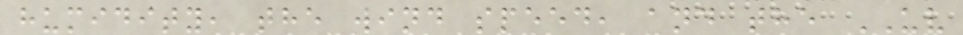humidity, the wind speed, and the UV
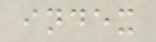index
